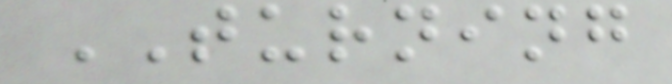TURNING
